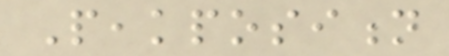Peakposition
